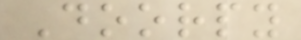Doorpy
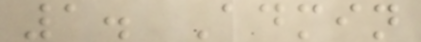1. Admin
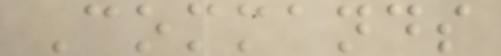Commands
